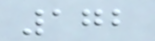172
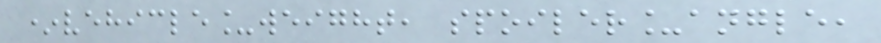*vehicle_weight, spoiler_angle,
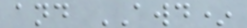and AWD*
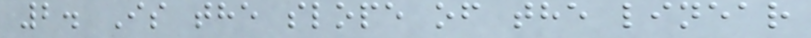2. Is the slope of the linear
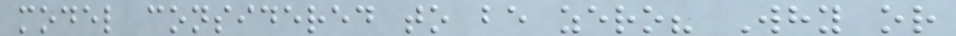model considered to be zero? Why or
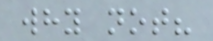why not?
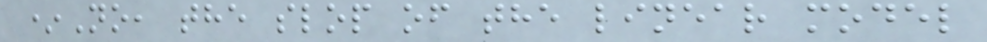*No, the slop of the linear model
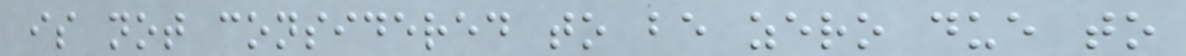is not considered to be zero due to
